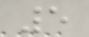5
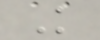K
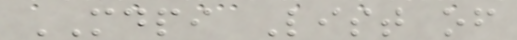MDPI List of
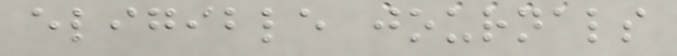eligible journals
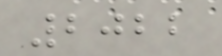2022
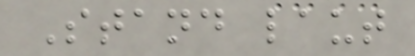Stand laut
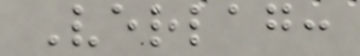Verlag:
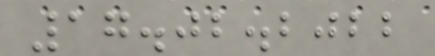17.02.2022
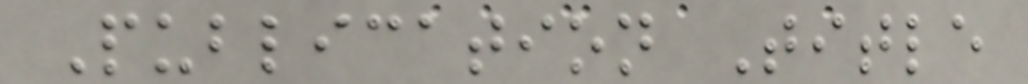Publication Title
